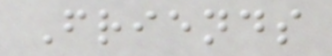Friends
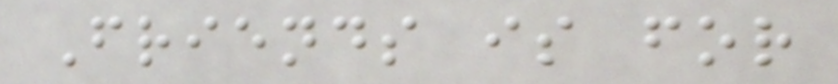Friends is for
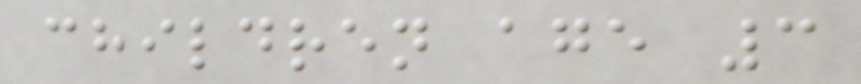children age 3
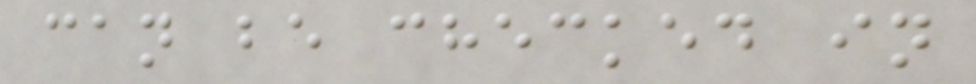can be checked in
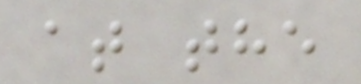at the
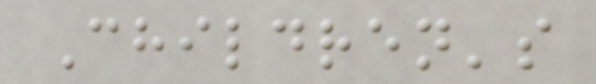Children's
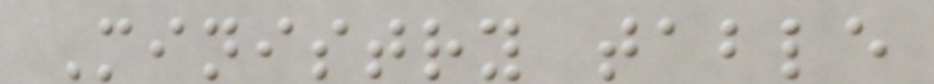Ministry table
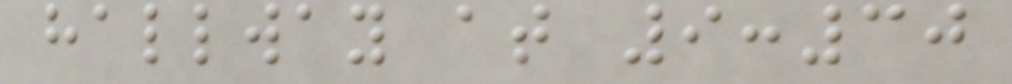hallway at 9:30
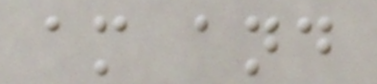am and
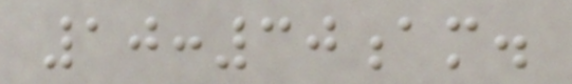10:30am.
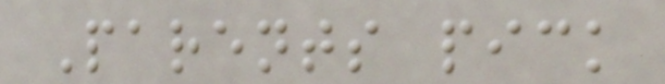Parents pick
